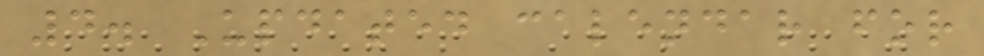4. Updated calendar for
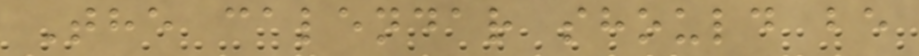The calendar should be
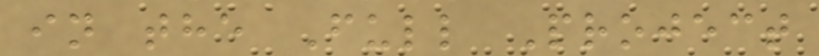in the Full Project
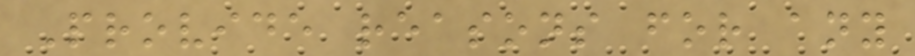Provide reasons for any
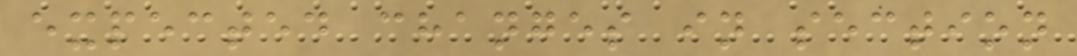expected changes in section
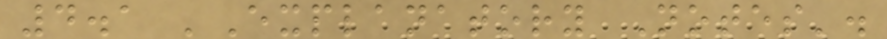4.1 'Explanatory Notes'.
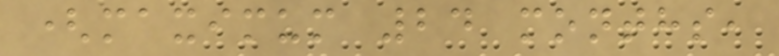(maximum 24 months,
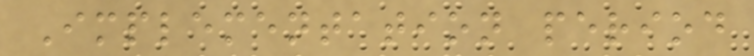Implementation period
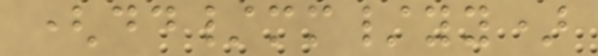(dd/mm/yy)
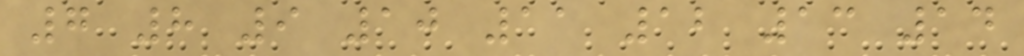7 8 9 10 11 12 13 14
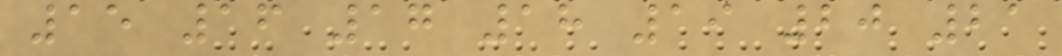15 16 17 18 19 20 21
